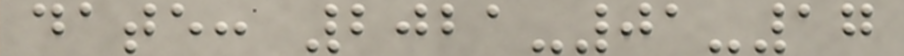date: 2021-01-17
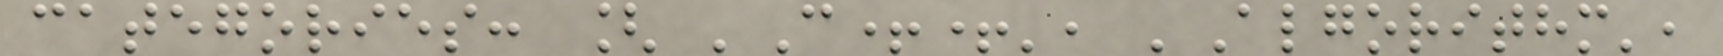categories: [ 'C++', 'Algorithm',
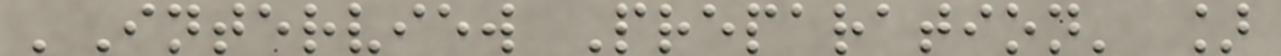'Interview Preparation' ]
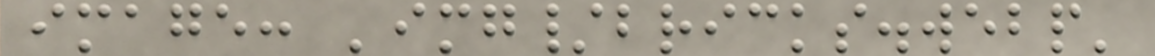image: 'img/bricks.webp'
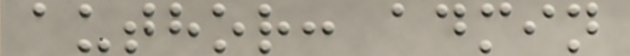author: admin
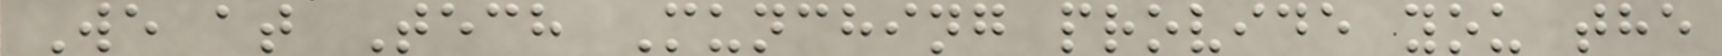We at Tech Munching provide you the
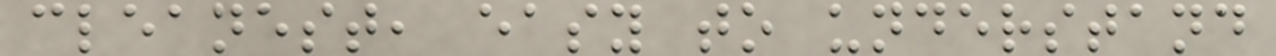cleanest, easy to understand
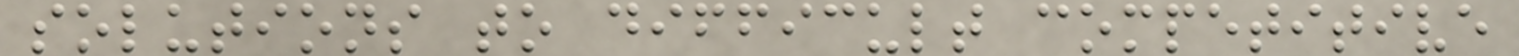solutions to difficult competitive
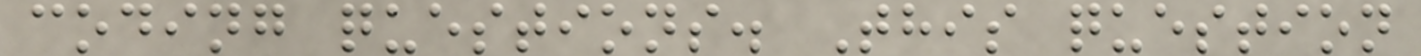coding questions. This question
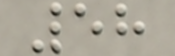58
